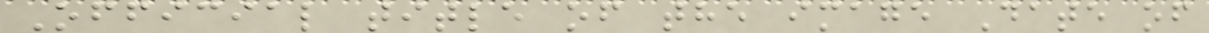Official title of the image Date of
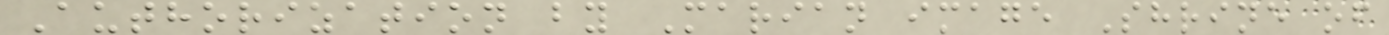Authorization by Marian image Shrine of
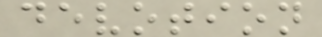devotion
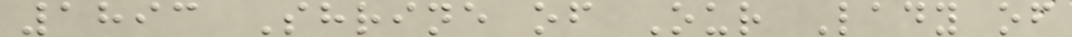1893 Shrine of Our Lady of
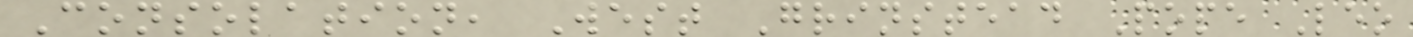Consolation, West Grinstead Pope Leo
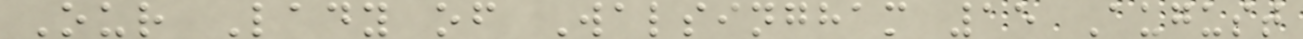Our Lady of Walsingham 15 August
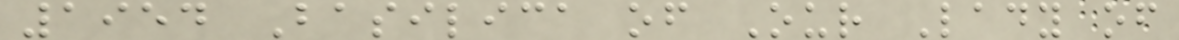1954 Basilica of Our Lady of
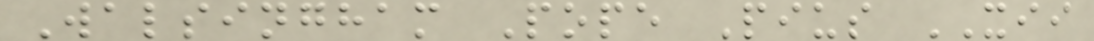Walsingham Pope Pius XII
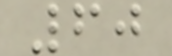60
